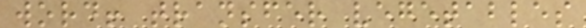word! transfer vegetables
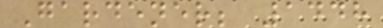Gardener; 1448
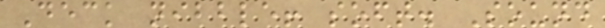Deck nibble! soft. Sound
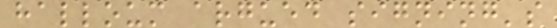halloum argued signing's
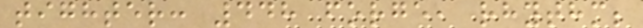tighter: 448 forge, rhythm;
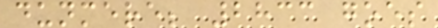dunmere; 2833 goes
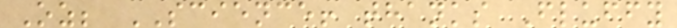Oz; SCIENCE! thanks Fluffy
